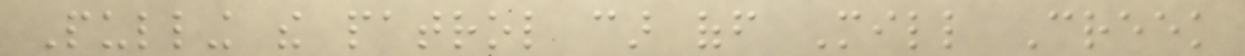Pulling the patrol car off Mill Creek
